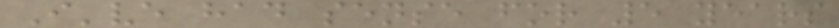I've had sense for 5 years
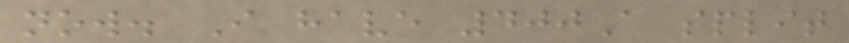now. I have 400A split
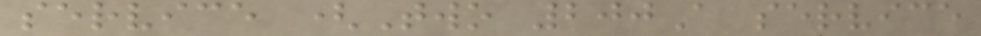service (Two 200A service
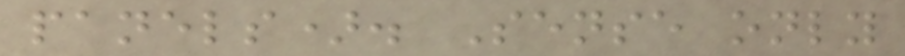panels). Sense only
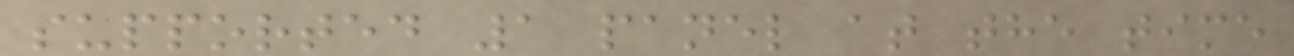supported 1 panel at the time
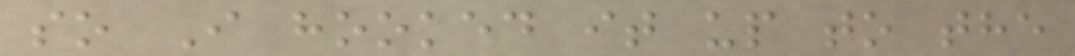so I hooked it up to the
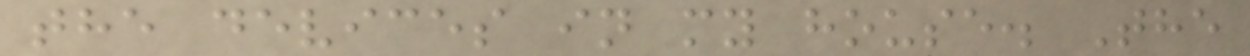the devices in my house. The
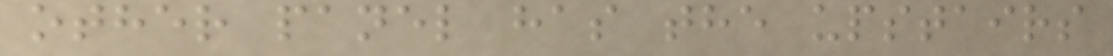other panel has the upstairs
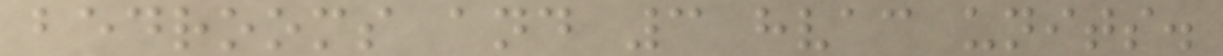bedrooms and 3 hvac units.
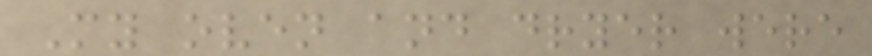My oven and dryer were
